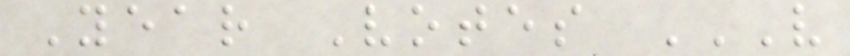Year Votes V
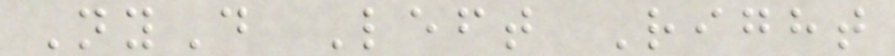NyD Left Right
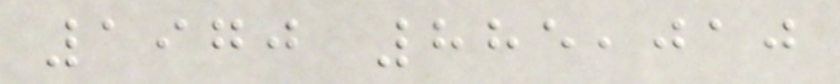1970 885,010
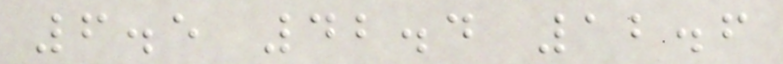6.5 42.4 12.6
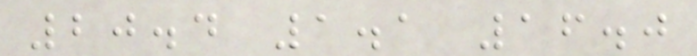20.4 1.1 16.0
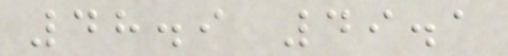48.9 49.1
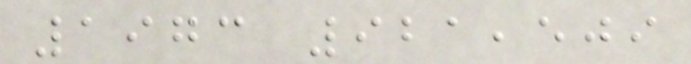1973 921,509
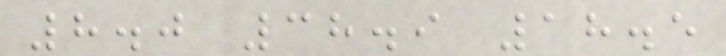8.0 38.9 18.5
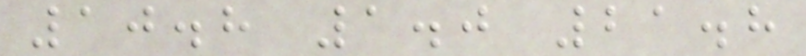10.8 1.0 21.8
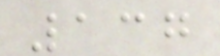137
